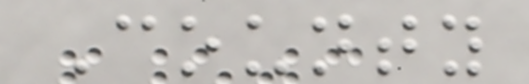County
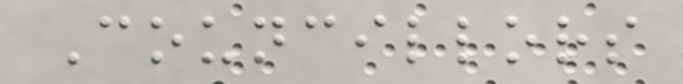Councillors
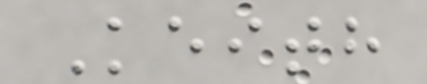Keith
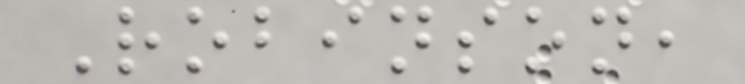Robinson,
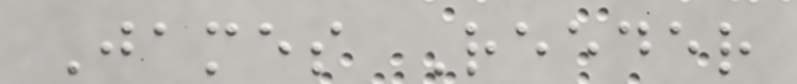James Reeder
